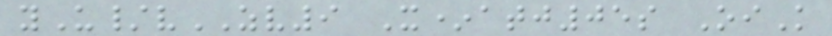yU/vZV9 X*atj05s OiK
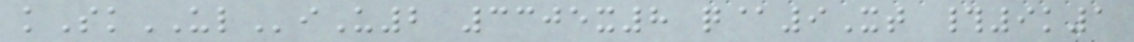kSkULiU2 3305x8 q@9Xt #9k1
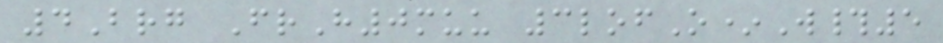4Brg FrH0muu 3lofO*W#5
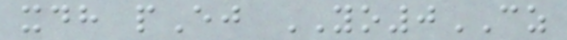xdh pEj YO0CZ
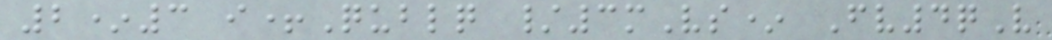2*3 i+Qublq /3mVs* Fv4qV
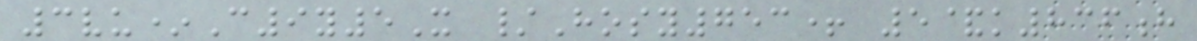3vu*C9y5X /Hosy753+ 5&k836h
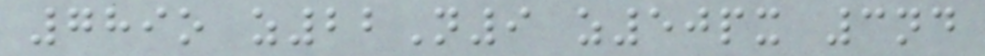789o z22N9 z50px 3nd
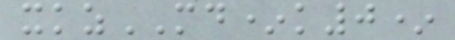xkzMD*k0*
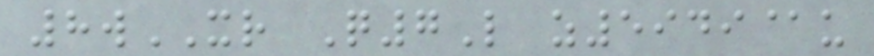8wXR Q7L z5949@u
